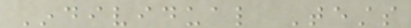Individual Tests
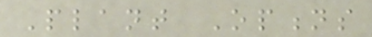Plant Options
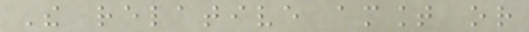The relative amount or
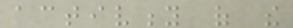activity of the
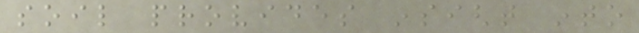soil provides insight into
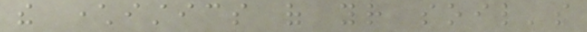the characteristics of your soil's
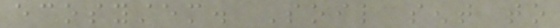ecosystem. Soil sent to
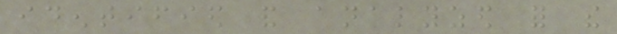identified and analyzed for the
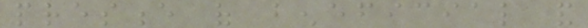presence of beneficial and
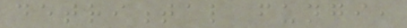detrimental fungi,
